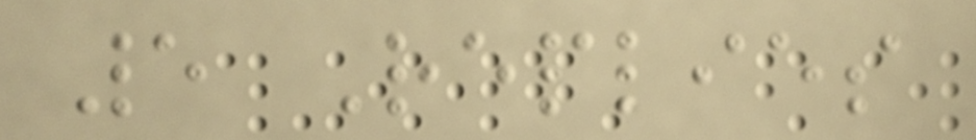5 Replies
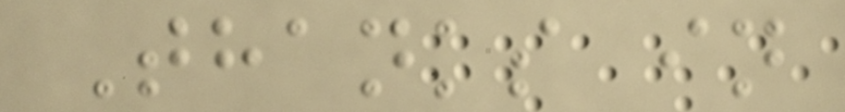Thanks in
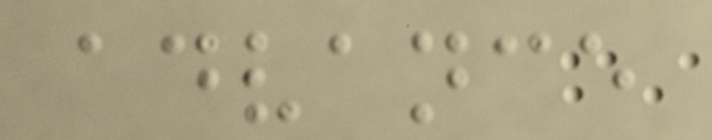advance
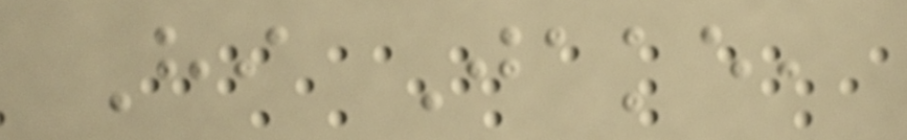Hi Jake,
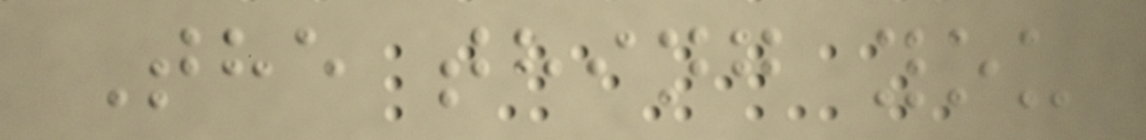The thing you
